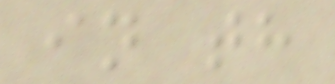in th
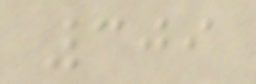309
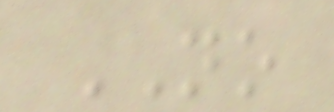NO
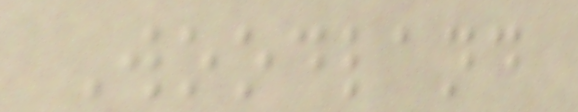Woodland
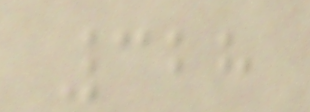328
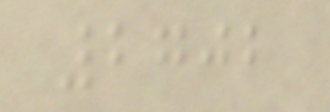2702
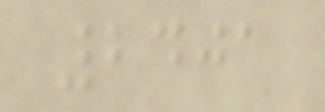2401
